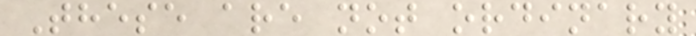These are not ordinary
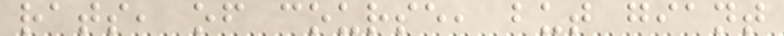rats, of course, but giant
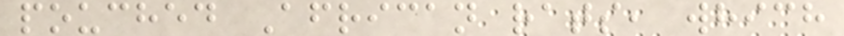pouched African rats, which
